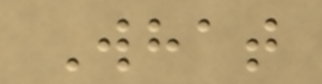What
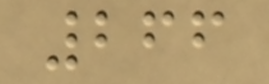266
